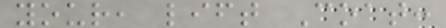your, lift Coat:
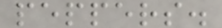peppers.
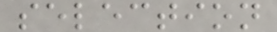selection
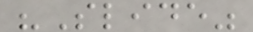"Slide"
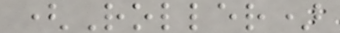(Roller)
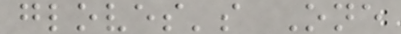gloves's One
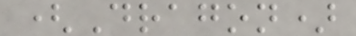(Dragon)
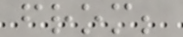from;
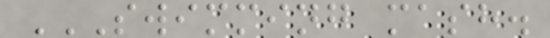SWIMMING MASH.
